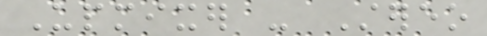Upmixer - Stereo
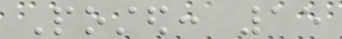Posted: 15
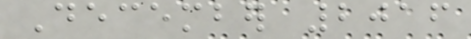December 2016
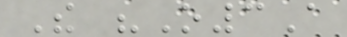The "O3A
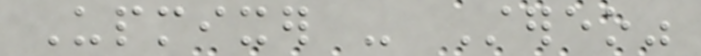Upmixer - Stereo"
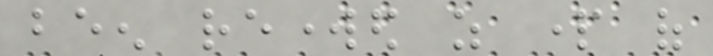been reworked as part of
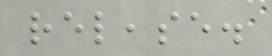release.
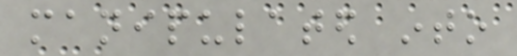manipulated into
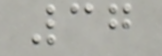37
